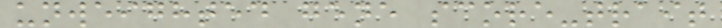unweighted gene score-trait
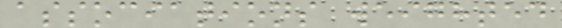associations weighted
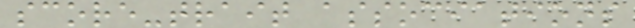score-trait associations
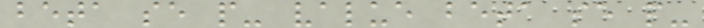beta se p- value beta se p-
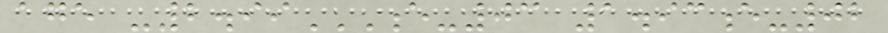age -2.99E-03 1.93E-02
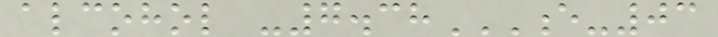alcohol -7.38E-03
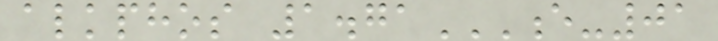alkphos 1.71E-01
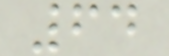64
